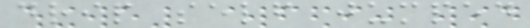drip self jumped
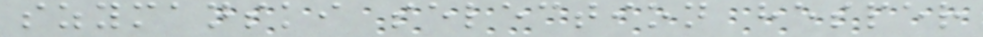szymanski selection hesper
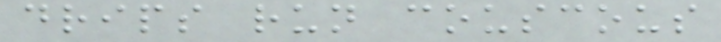drips run couscous
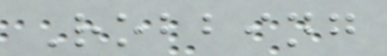Robbing
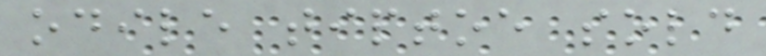odile tiptoe sold
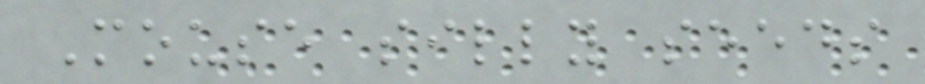Mouse silly seeds
